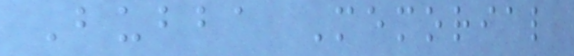Bubba Memorial
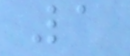1
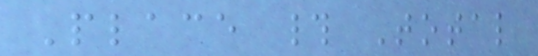Place # Total
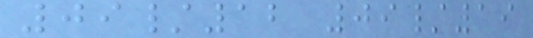09/12 09/19
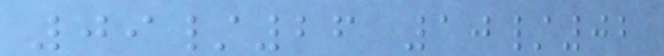09/26 10/02
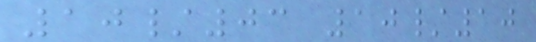10/03 10/10
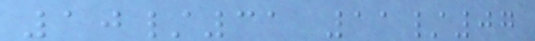10/31 11/07
